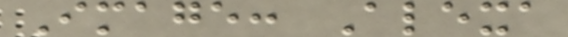Image: Alexa
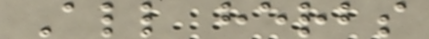All herbs
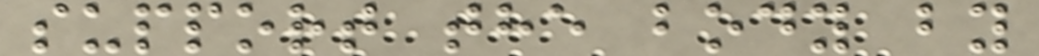support the body by
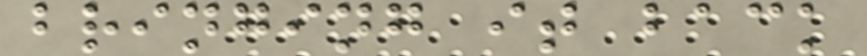bringing it back
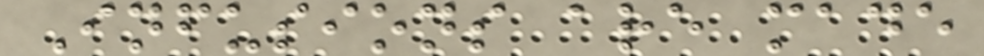Infusions are made
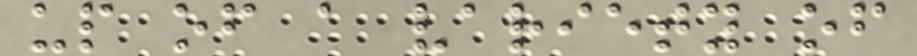up of a variety of
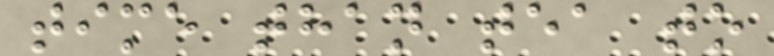time than tea to
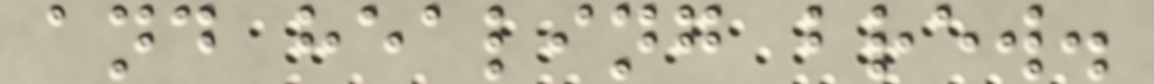and healing brew.
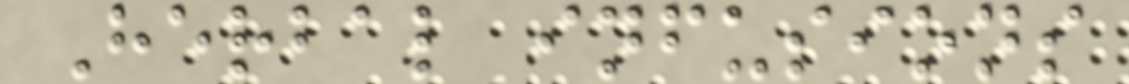Herbal infusions
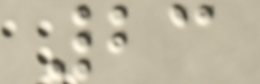23
